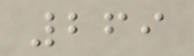269
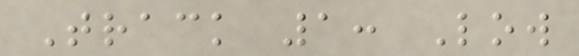Track 1: Low
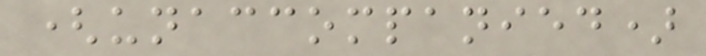(unaccompanied)
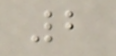2
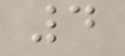4
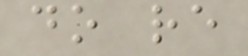do re
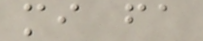mi fa
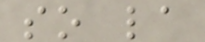so la
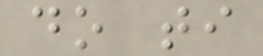do ti
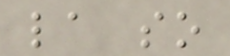la so
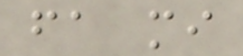fa mi
